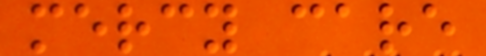mercy care
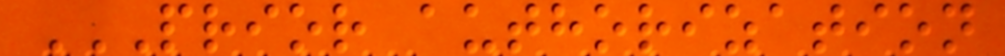PRIOR AUTHORIZATION
